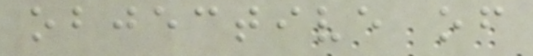objective of
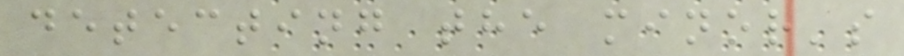detecting the minor's
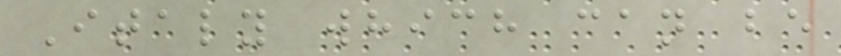Italy which can be
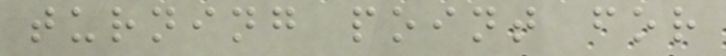turning point for
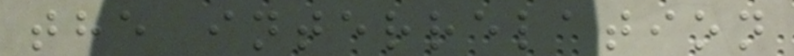the interrelation
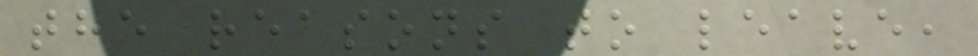the reasons to leave,
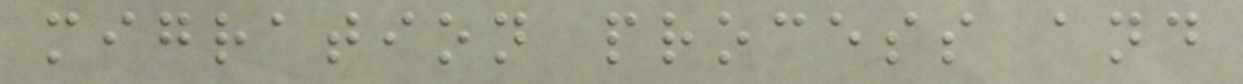migration process and
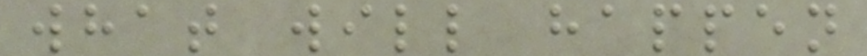what will happen
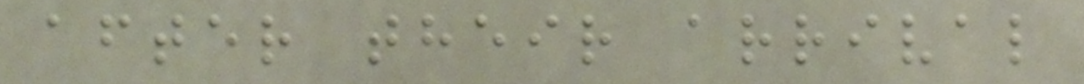after their arrival
